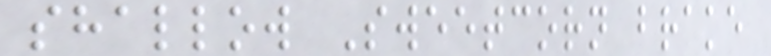shallow Sweetcorn brake
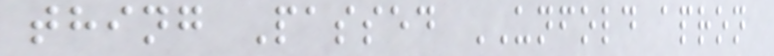thing Passed UNFOLD apron
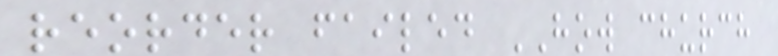reorder failed HOW church
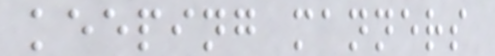keeping manners
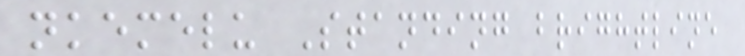nkemelu Standing brightline
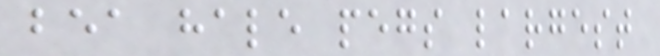bea hale pegs largest
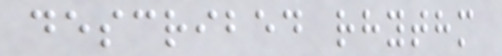described rhythm
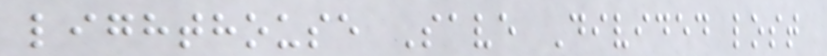lighthouse Save Divided lost
